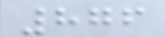876
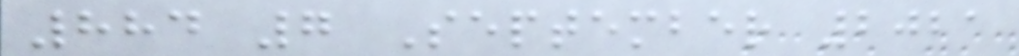884 7 September 2021
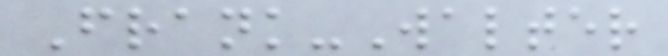Frank-Walter
